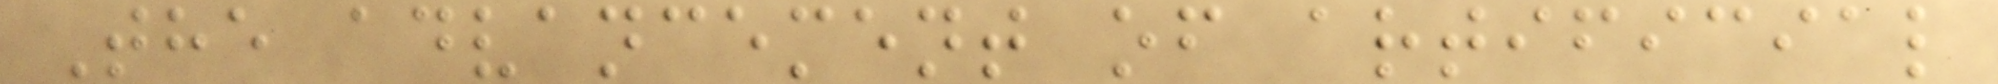The advancement of artificial
